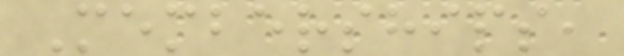Memberships,
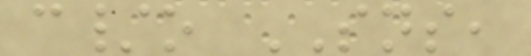c/o SNS,
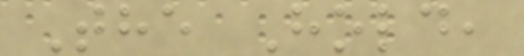The Hold,
